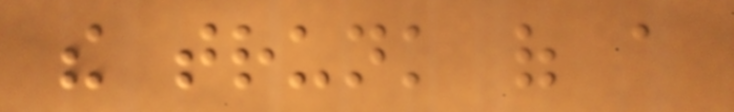the trunk of a
